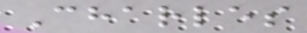Charles
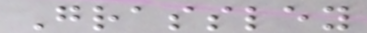Grassley
